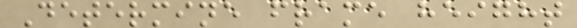Determine frame height
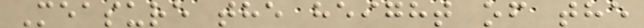Measure the height of the
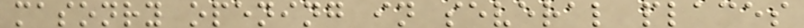masonry opening in several places
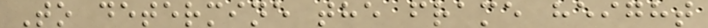To determine the frame height
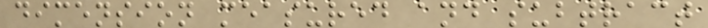dimension measured and subtract
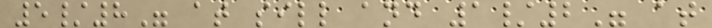5/8" at sill and 1/2" at
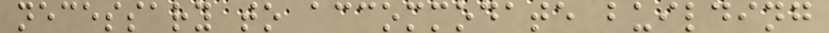necessary to accommodate building
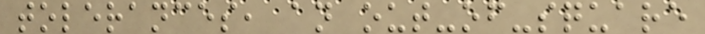tolerances, an out-of-square
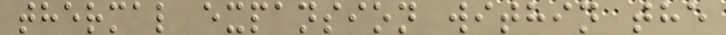thermal expansion within the
